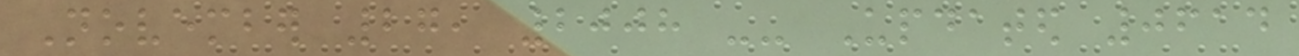November 27, 2008 -- Updated 0614
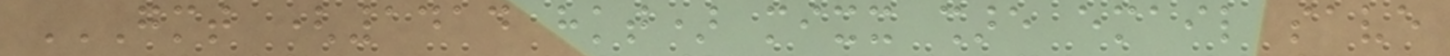GMT (1414 HKT) MIXX SHARE EMAIL SAVE
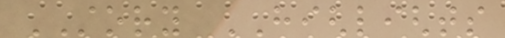STORY HIGHLIGHTS
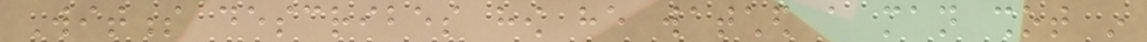Witness describes how he watched a man shot in
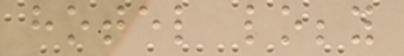hotel lobby
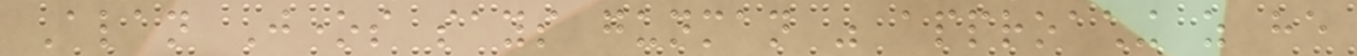Alan Jones says gunman was approaching as he
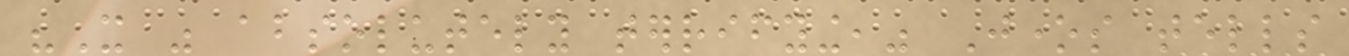"It was absolutely terrifying," Jones tells
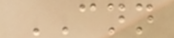CNN
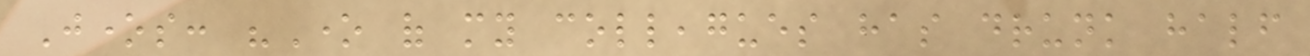Jones: "One of my colleagues has drunk half
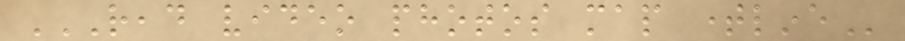READ VIDEO PHOTOS MAP TIMELINE
